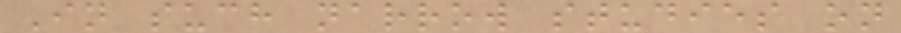In such narrow studies on
